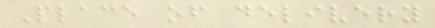Place of delivery
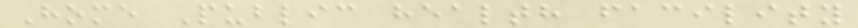Home Public health facility
